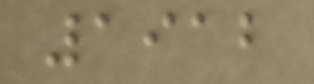1912
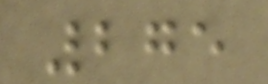275
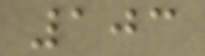103
